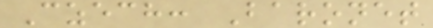Czech: Baronet
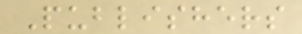Publishers
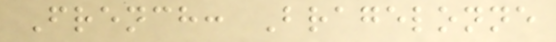French: Bragelonne
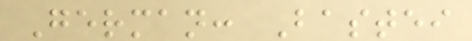German: Bastei
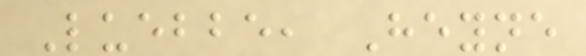Luebbe, Heyne
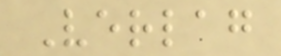Verlag
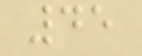45
